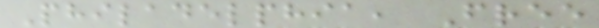Philadelphia, Free
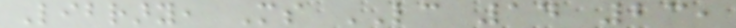Library, Ms LC 14 23,
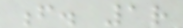f. 1r
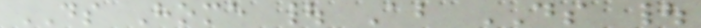DS Home | About DS |
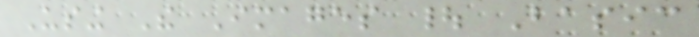Using The Images | Basic
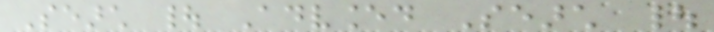Search | Advanced Search |
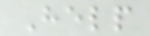Help
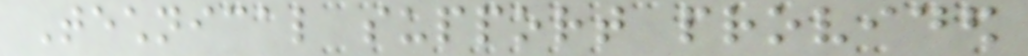Technical support provided
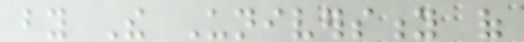by The University of
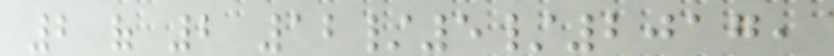2 of 2 12/5/2017,
